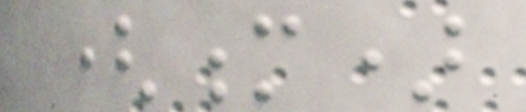(m)
